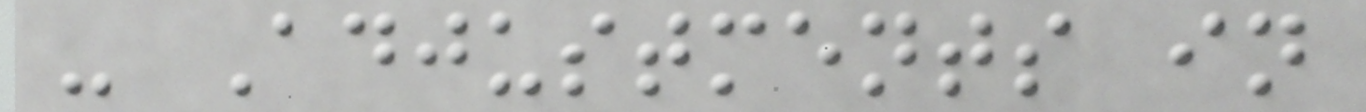- Adjustments in
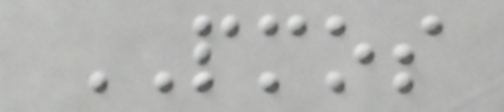PMOS
